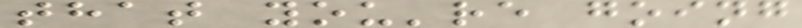that you're going
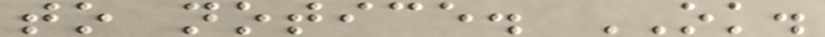to notice. OK.
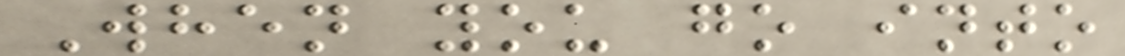When you go into
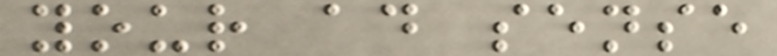your ad sense
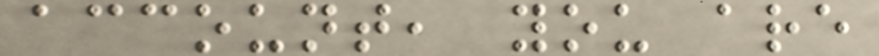account, you are
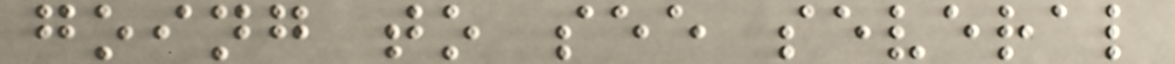going to see several
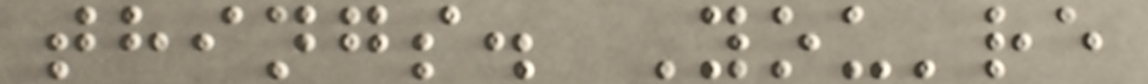things. You're
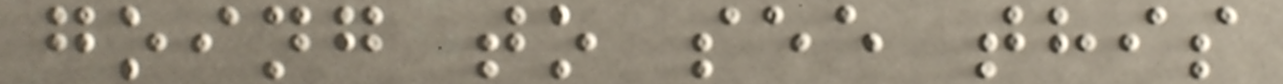going to see this
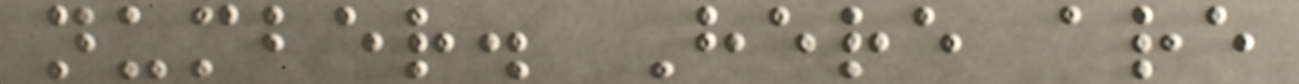number. Here are
